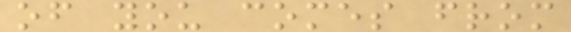of you comes from
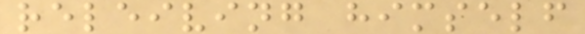releiving himself
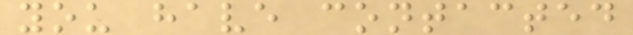you have contacted
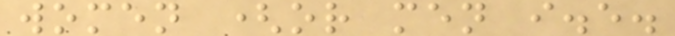women (or men i.e.
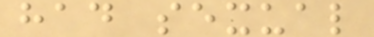had sexual
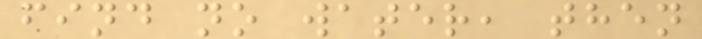find no water, then
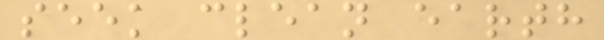seek clean earth
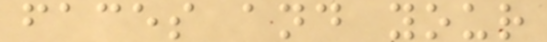faces and your
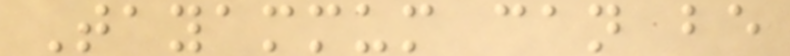Tayammum can be
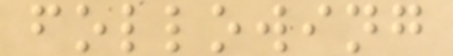following
